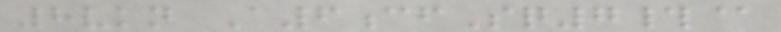8vkn A6cfSq7#@
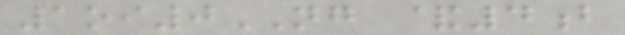1oi0NG &4b
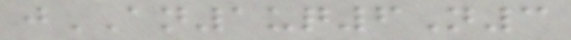jAN1uq6N3
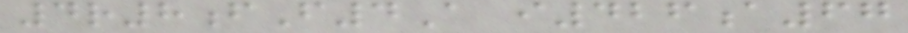4r8fF4A i426a67
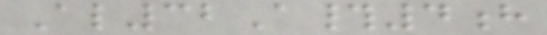Al32A#4h
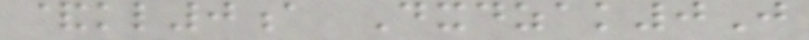&kl0a Dxdzak0J
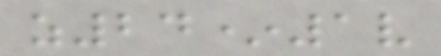z24*1v
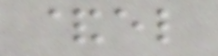&el
